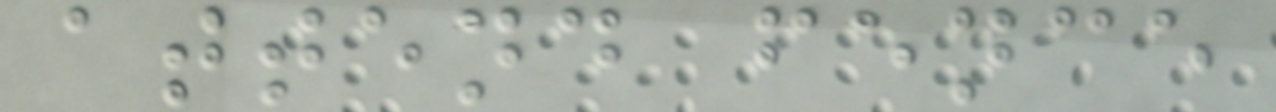attend fence
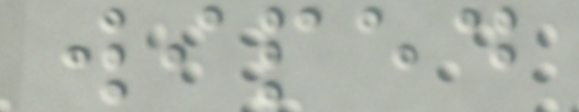wiped
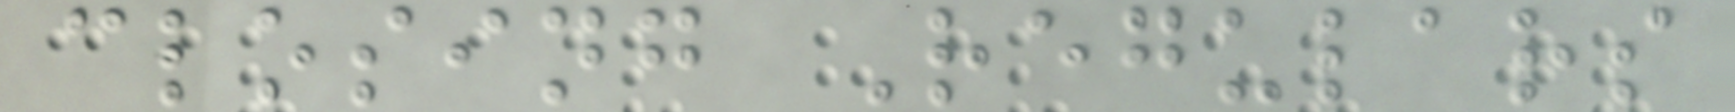closing Regulars
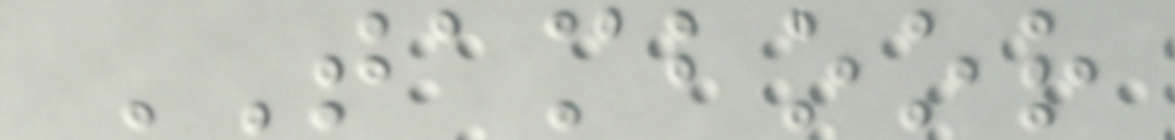TAMBOOR
